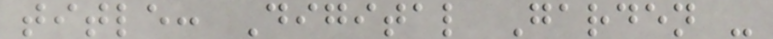title: Digital Garden -
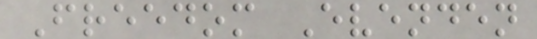Freedom Evenden
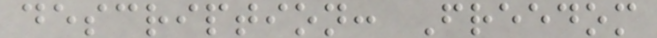description: Freedom
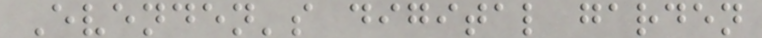Evenden's digital garden
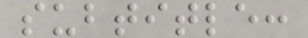subtitle:
